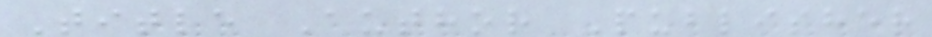Title Author Publisher
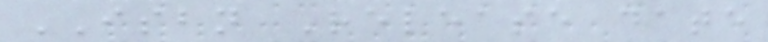ISBN Release date
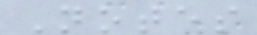Notes
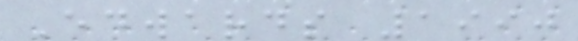Edwards 1990
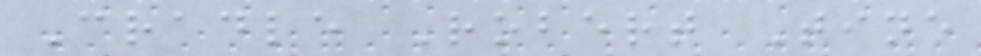Cradle Robert Tine
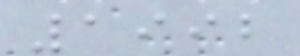1992
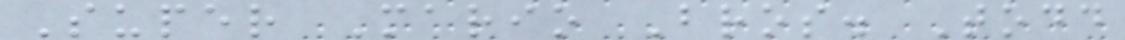Super Mario Bros. Todd
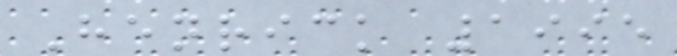Henrick 1995
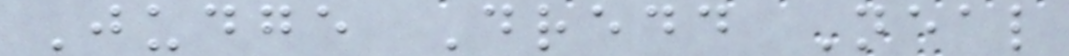Judge Dredd Neal
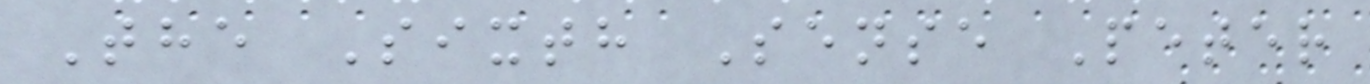The Sixth Sense Peter
